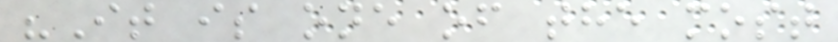"It is one of the most
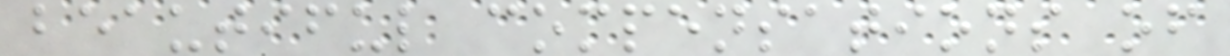beautiful compensations of
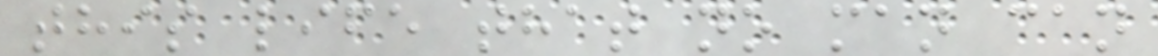this life that no man can
